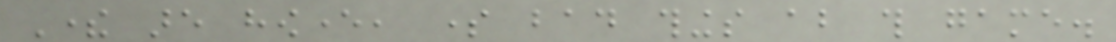There are however, some bad things about this game.
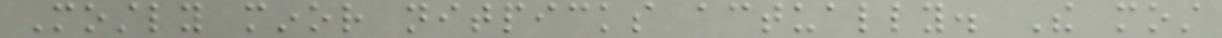Mostly minor nitpicks actually. The most
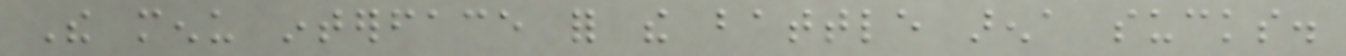The menu interface for the battle arena sucks.
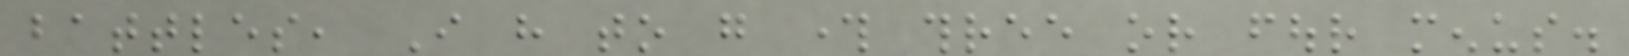battles, I have to go through three or four menus.
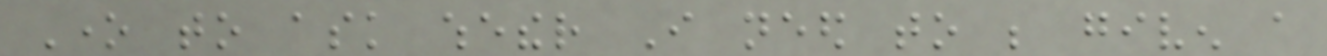One to ask whether I need to be given a
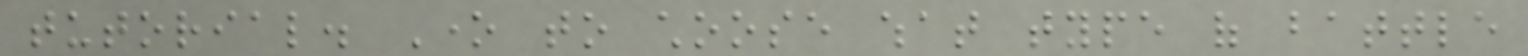tutorial. One to choose what type of battle
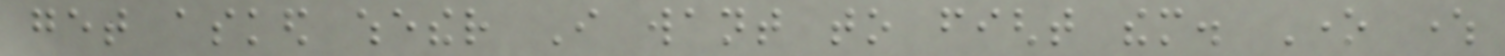get asked whether I want to fight them. One where
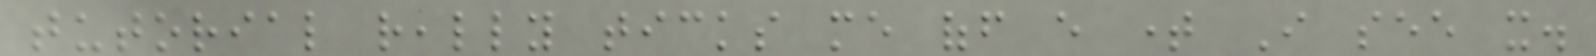tutorial really ticks me off every time I see it.
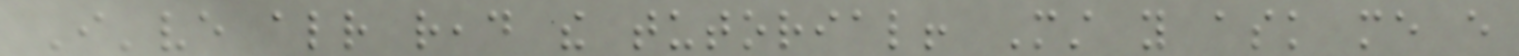I've already read the tutorial! Must you ask me every
